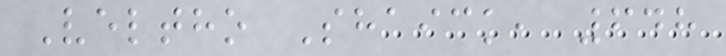Veltho Shaick, 648
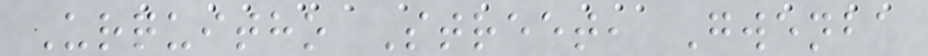Urquitho Street, Gwenba
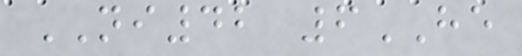NI42 6HE
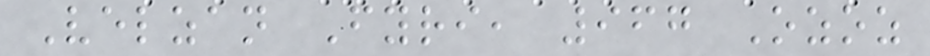Velzan Fyri, 967 Ozoz
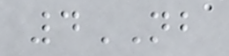4NB
